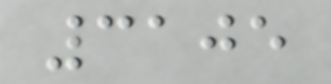3105
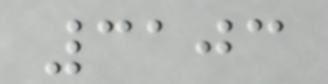3103
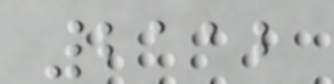2112
